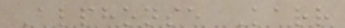Alphonse Karr
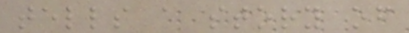tells a story of
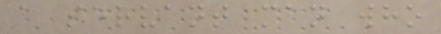a servant man who
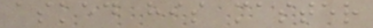asked his master
